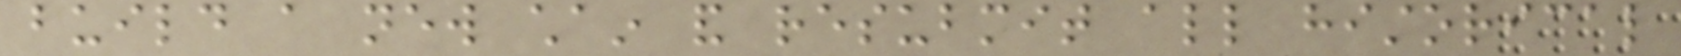build a new chain and resubmit all historical
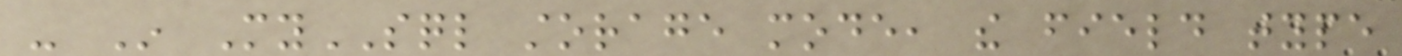- In MySQL storage mode, the field type
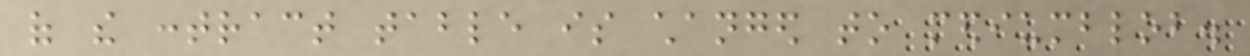of the contract table is changed to mediumblob.
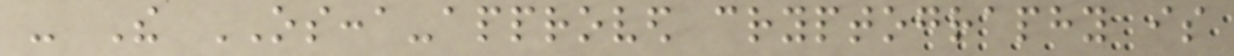- The OSCCA-approved cryptography is
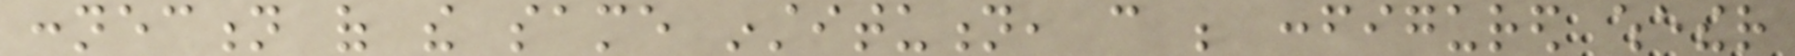connection of the same institution, can be configured whether
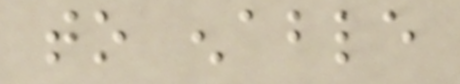to enable
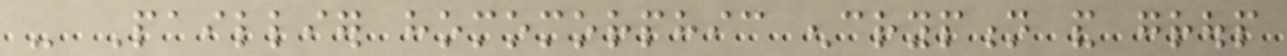- Paillier homomorphic encryption and group
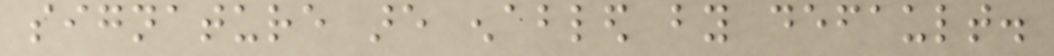signature are enabled by default.
